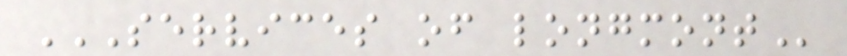SERVICES OF LONGMONT
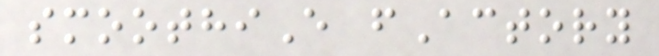smoothiE fActory
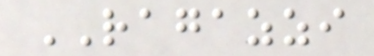RAGAZZI
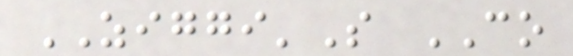ZIGGI'S CO
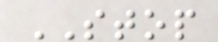STOP
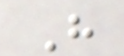H
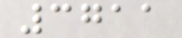3711
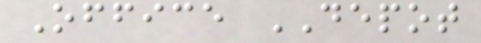Office DEPOT
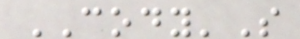CODY'S
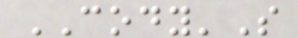CODY'S
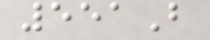551B
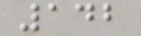142
